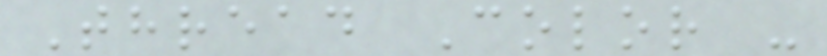Thread Color -
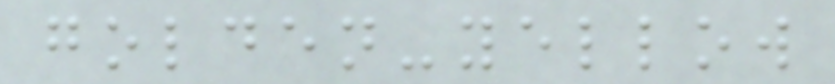golden-yellow
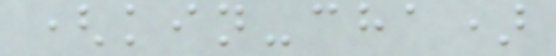(kin-cha)
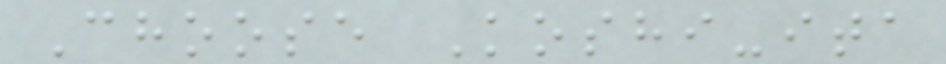Choose Koshi-ita
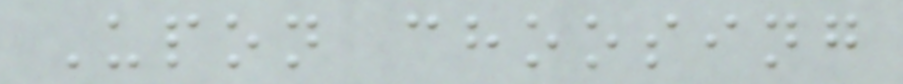Upon choosing
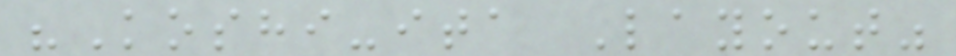"Koshi-ita Layout"
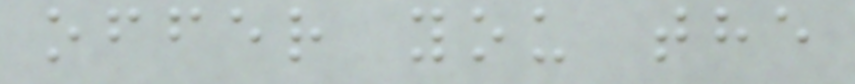offer you the
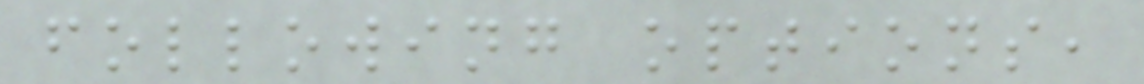following options,
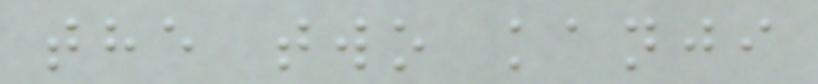the two kanji
